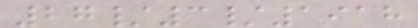27/3/1918
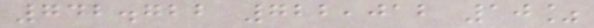742.722 722,012 10%
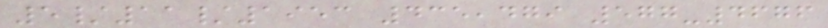5/11/1953 435,479 577-4676
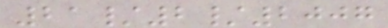21/2/2007
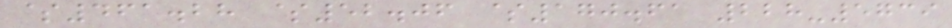$461.28 $52.06 $170.61 228-5739
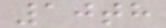10th
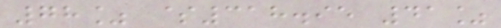78% $318.95 41%
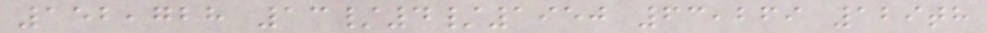152,728 13/4/1950 63,269 129th
